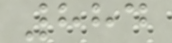884
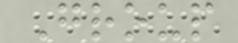Group
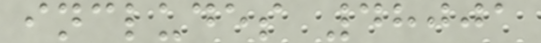includes 48001
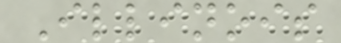Illinois
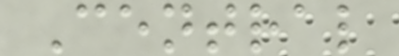Central
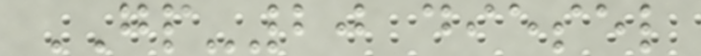GP-20 diesel
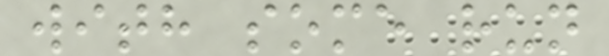with some run
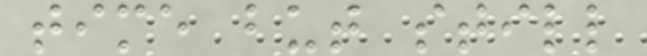time but still
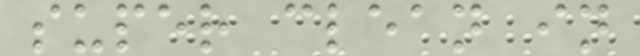super clean in
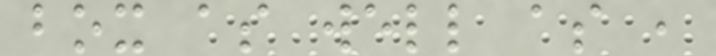box as well as ,
